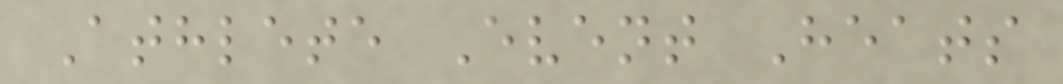Athlete Event Heats
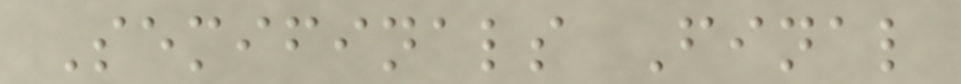Semifinals Final
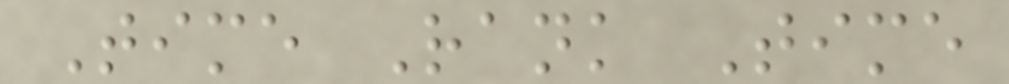Time Rank Time
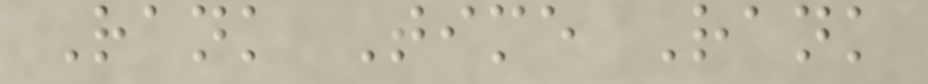Rank Time Rank
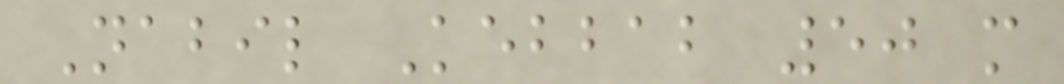Nabil Kebbab 50 m
